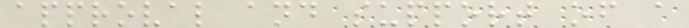approval and support of a
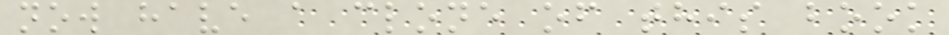now have a clone of this book
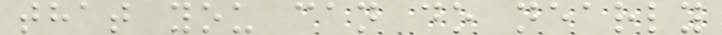that you can do nearly
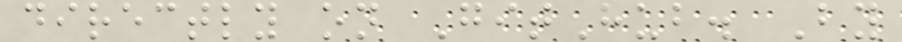directly on GitHub. By
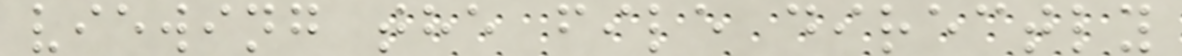viewing the file directly
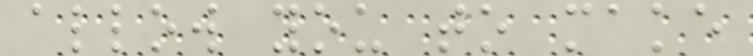allow you to make
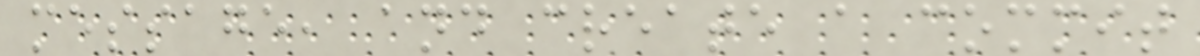message, and create a commit
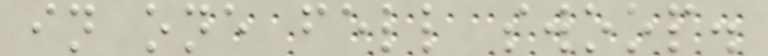in one fell swoop.
